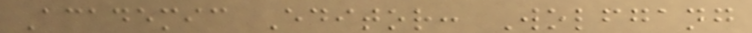Academic Editor: Wolfgang
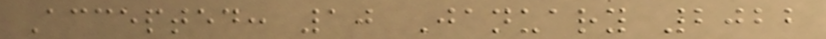Accepted: 10 January 2022
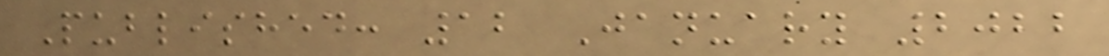Published: 12 January 2022
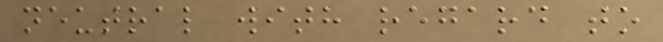neutral with regard to
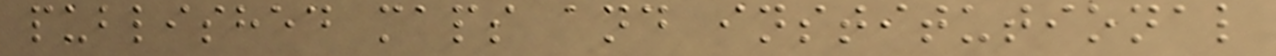published maps and institutional
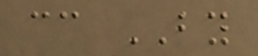cc BY
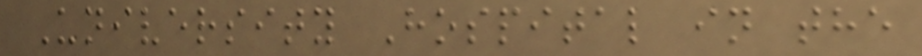University Hospital in the
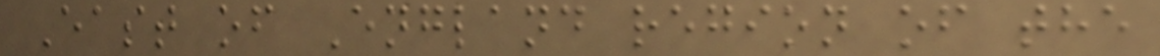East of England region of the
